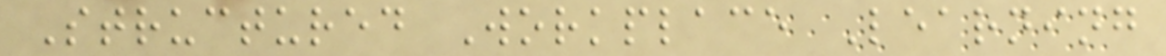Structured Workplace Learning
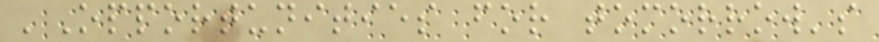'Opportunities for tomorrow's
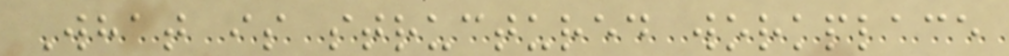What is structured workplace
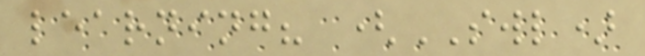learning? (SWL)
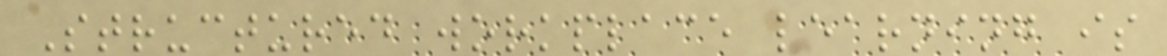Structured workplace learning is
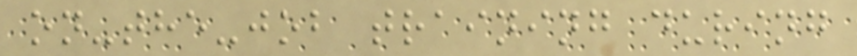on-the-job training during
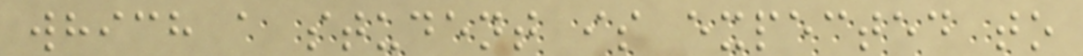which a student is expected to
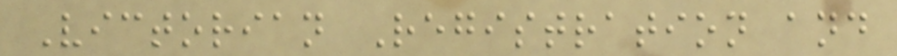Victorian Registration and
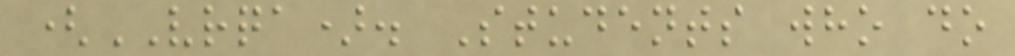(VRQA). Students who do
